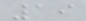19
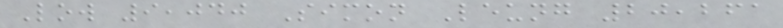Low 9,040 Simon Leung 20,261
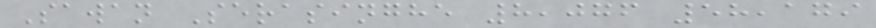Sawan Serasinghe 8,076 58,179
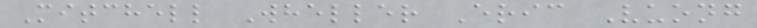Mitchell Wheller Eric Vuong
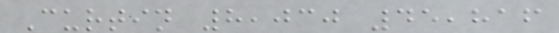Curtin 8,030 45,816
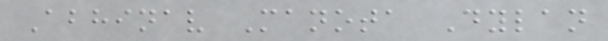Abhinav Manota Dylan
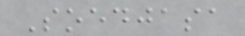Soedjasa
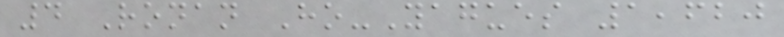4 Ronan Ho-Yagues 1,620
